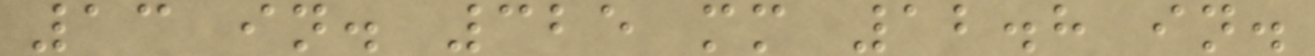13 in. 325 mm 12.8 in.
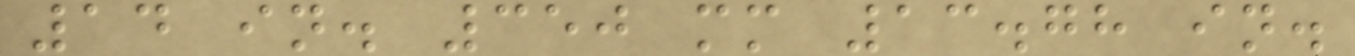14 in. 350 mm 13.78 in.
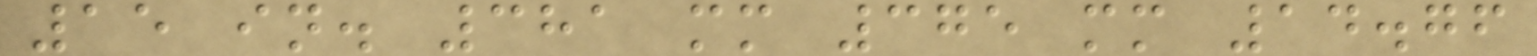15 in. 381 mm 375 mm 14.76
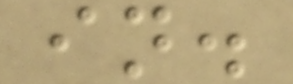in.
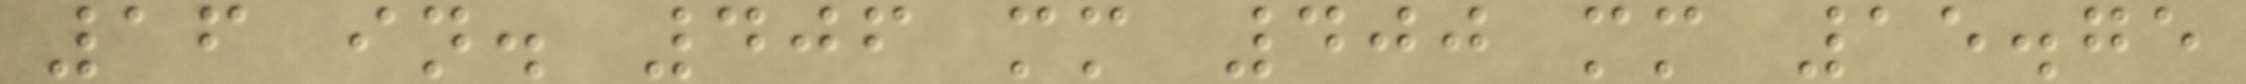16 in. 406 mm 400 mm 15.75
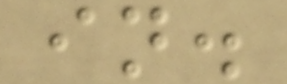in.
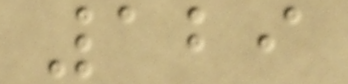129
